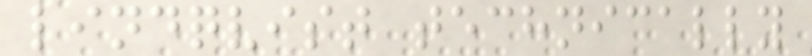lindqvist technically
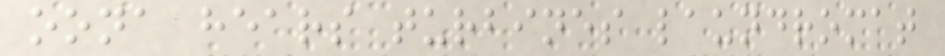oona hears turbines laundromat
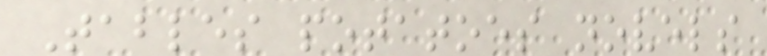Tables potatoes novels
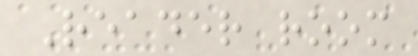Reader room
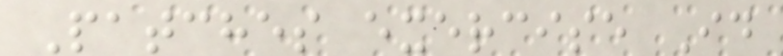Patches exercise Id
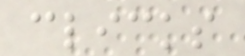clicks
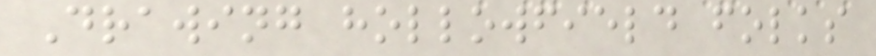Drawing hollowfield folks
